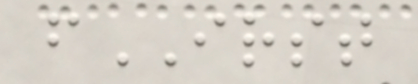fIRST
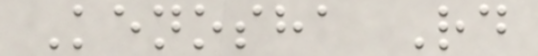Kenosha Rd
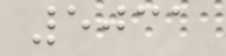5031
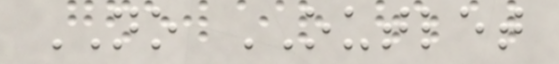NO OUTLET
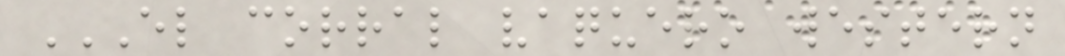EL CORRAL VAQUERO WESTERN
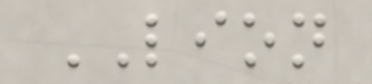LION
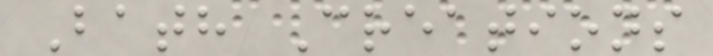Bath Creations
